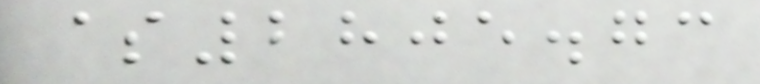$2805.73
